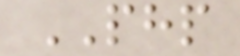PHP
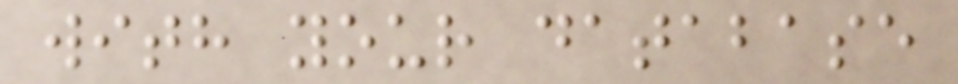with your database
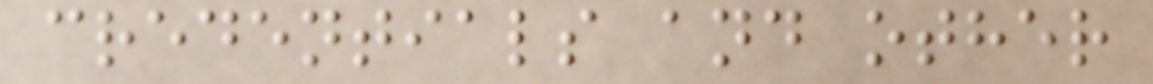credentials and other
